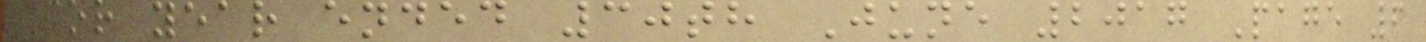For year ended 30th June 2017 Page 6
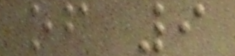of 9
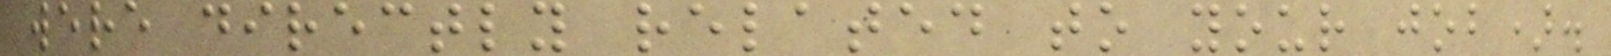were directly related to your job).
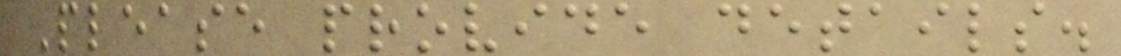Please provide details.
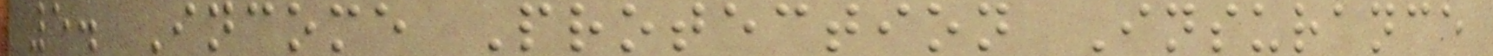5. Income Protection Insurance
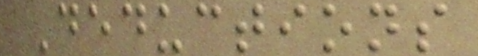Deductions
